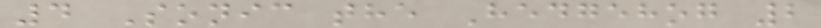4 Sonic the Hedgehog 2
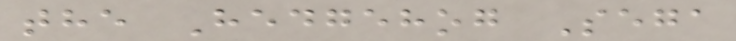the Hedgehog Sega
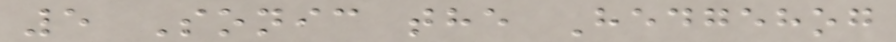5 Sonic the Hedgehog
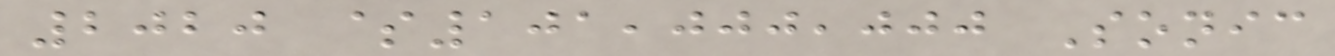2020 $101,000,000 Sonic
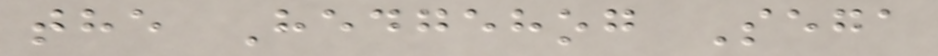the Hedgehog Sega
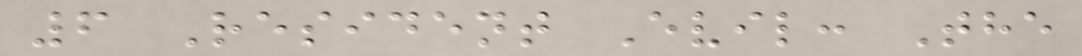6 Resident Evil: The
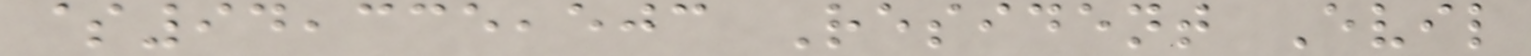$94,335,503 Resident Evil
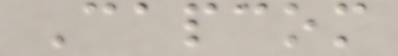Capcom
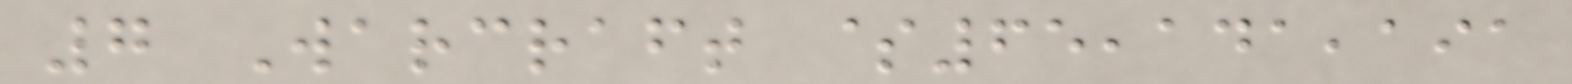7 Warcraft $65,141,191
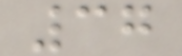37
